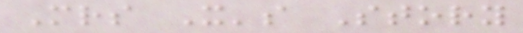Mrs X's Story
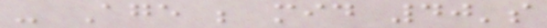- Age ; mid 40's
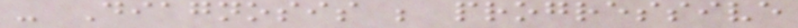- Diagnosis ; progressive
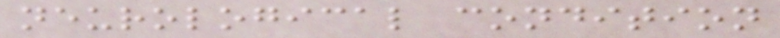neurological condition
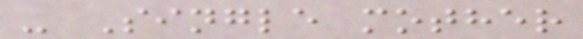- Single mother
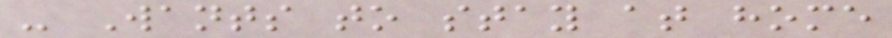- Wants to stay at home
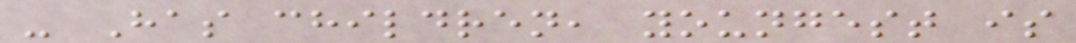- Has children, youngest is
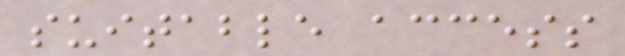suitable access
